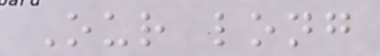Our long
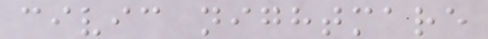civic nightmare
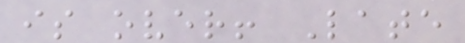is over! Late
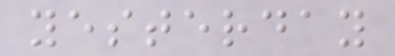yesterday
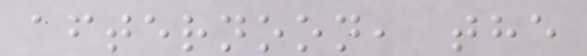afternoon, the
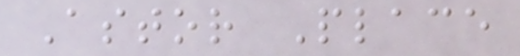Astor Place
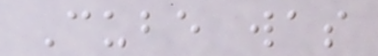Cube was
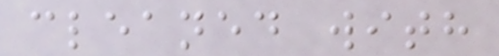cleaned with
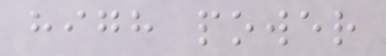high power
